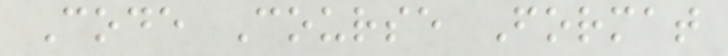Code Course Format
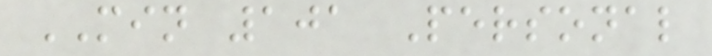MIN 101 Personal
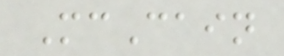McCain
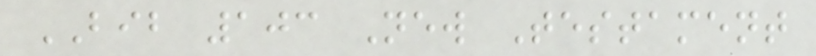BIB 103 New Testament
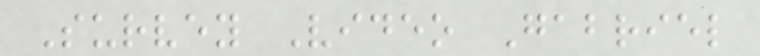Survey Video Gabriel
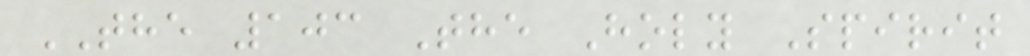THE 103 The Holy Spirit
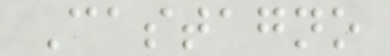Castagno
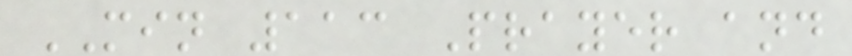MIN 113 Prayer and
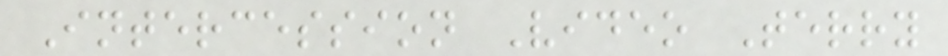Intercession Video Terry
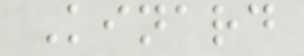Kinard
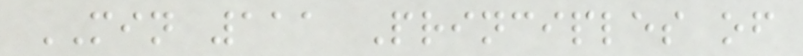MIN 111 Principles of
